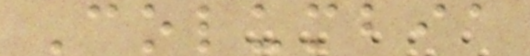Columbia
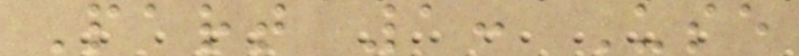Part 1: Use
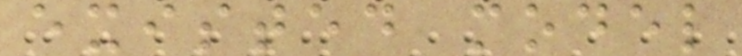existed model
